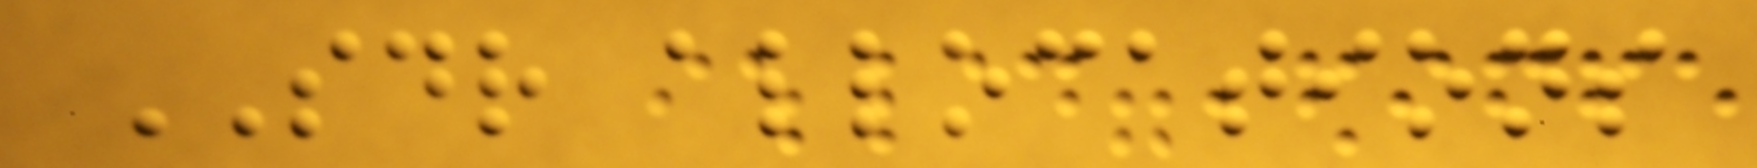SDR allocations
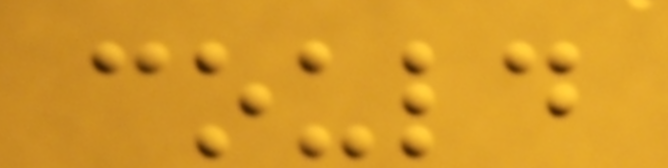could
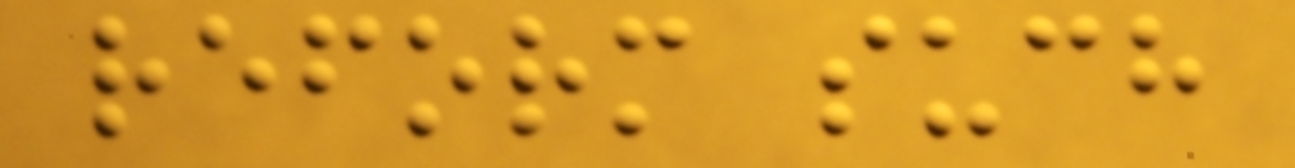reform such
